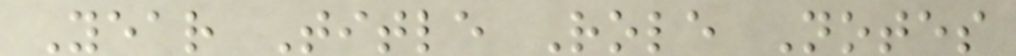Year Title Role Notes
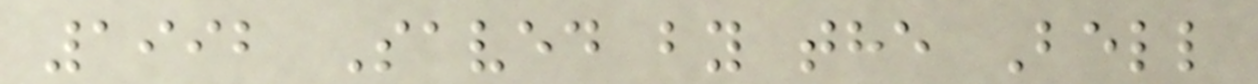1992 Saved by the Bell
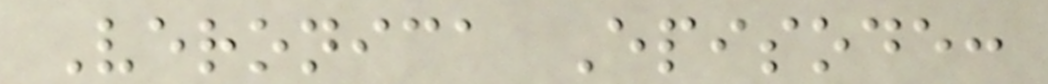Veronica Episode:
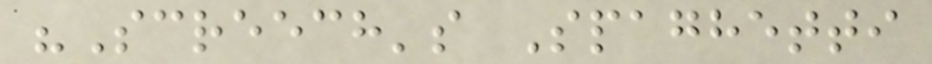"Screech's Spaghetti
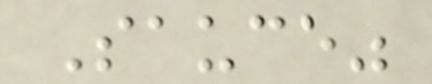Sauce"
